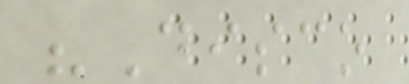"Disco
